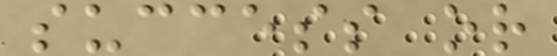success or
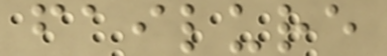failure
